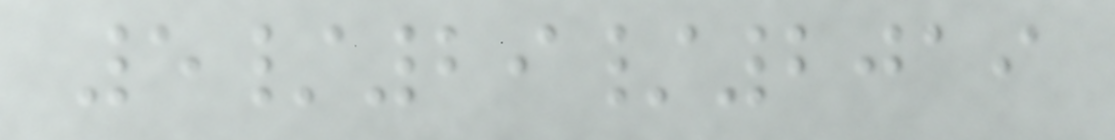5/29/2019
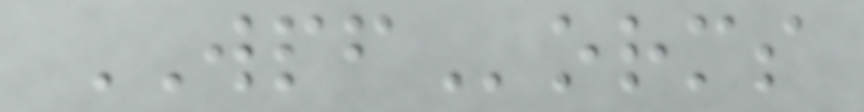WPForms
